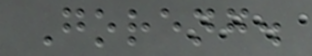Goreng.
